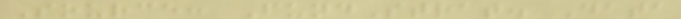Source: FundStrat. Data
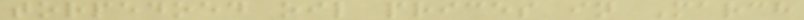torpedoed oil prices in March
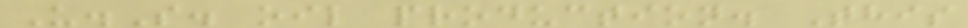U.S. oil production. This
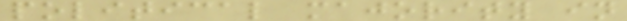political majority in
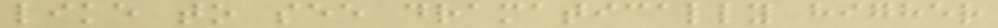like to see dramatically higher
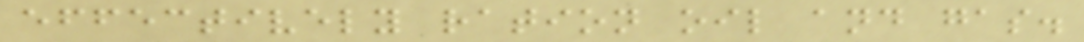effectively ration oil and gas.
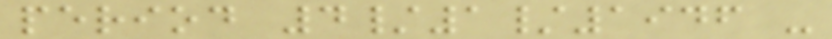period 4/1/1946 -
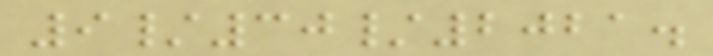9/30/2021.
